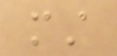must
